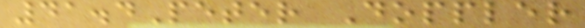41.4Peter Doppler
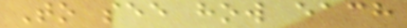To see how each
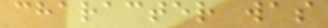character was
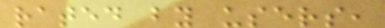rated by users,
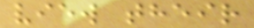view their
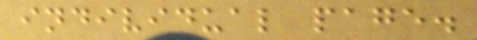individual page.
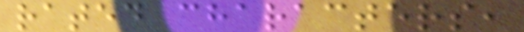rated characters,
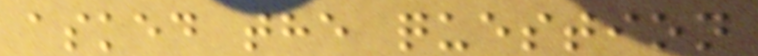asked the question
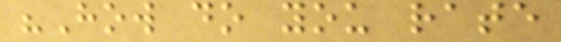"How do you rate
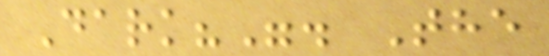Dark?". The
